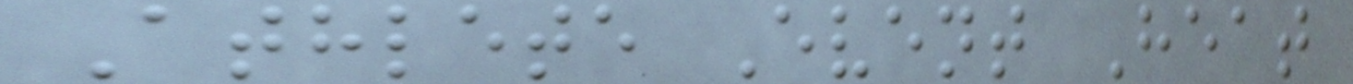Athlete Event Heat
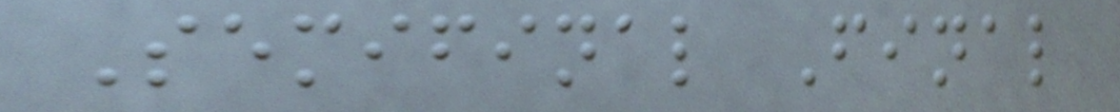Semifinal Final
